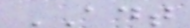ADT
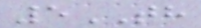5TH
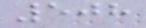508
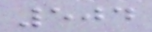504
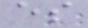es
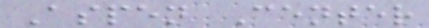Aspen Center
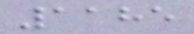1185
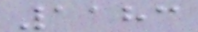1183
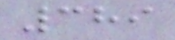389
